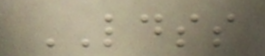LDSS
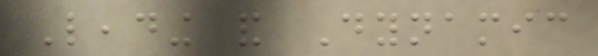Leading and Dynamic
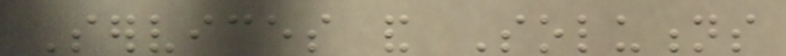Services and Solutions
